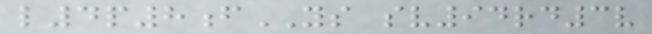l4p8fYS sv94rd3v
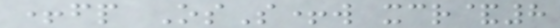+fp OsS+w xcr&8
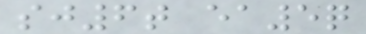sj6t ea5q
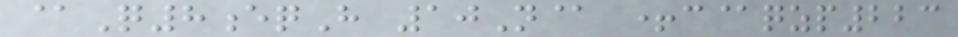@Q8eqH 10N@ +c@qzp223
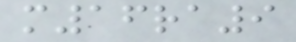m16ra9
